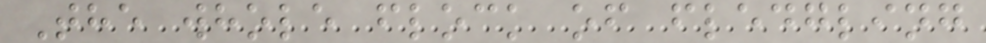The whole flock of fledgling
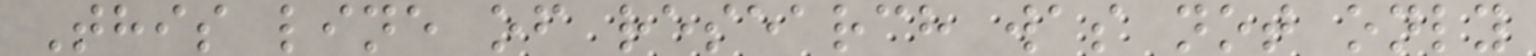This line of research was not only
